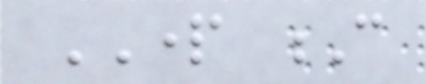PART C
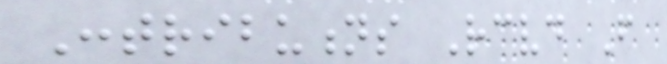Contributions Received From
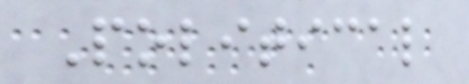Political
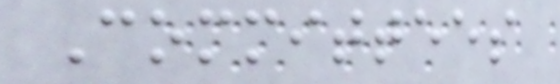Committees
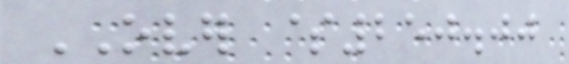OVER $250.00
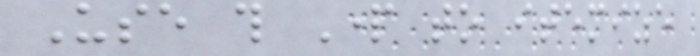Use this Part to itemize
